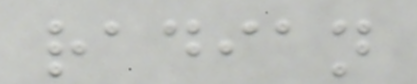radian
